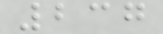237
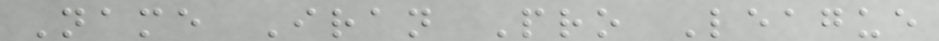Name Iran Pro League
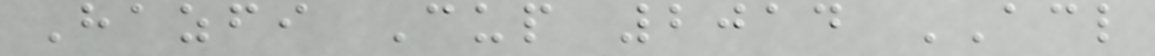Hazfi Cup 2014 ACL
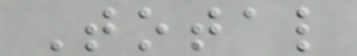Total
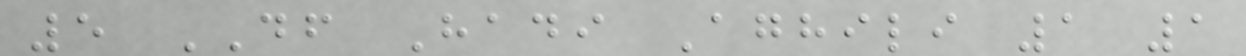5 DF Hadi Aghili 1 1
